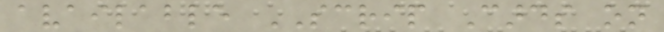available SCRIP Cards on
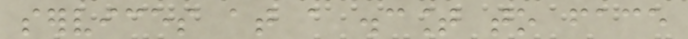services at a discount to face
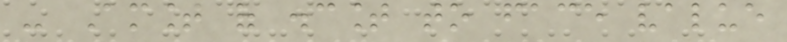- Amount of discount to face value
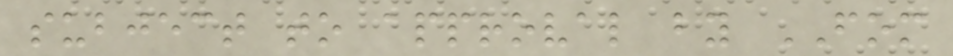subject to approval by FOM
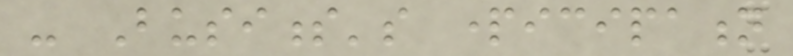- Business's participation
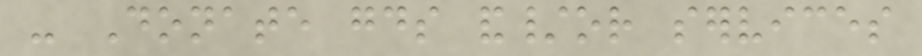- Donate goods and/or services
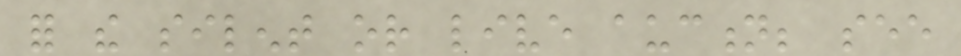for the silent or live auction; see
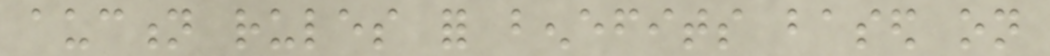auction rules for benefits based on
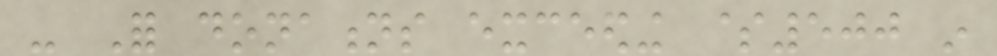- For donations exceeding $500 in
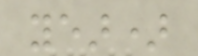year)
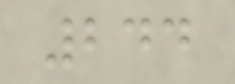244
